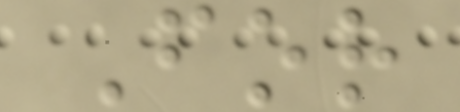For
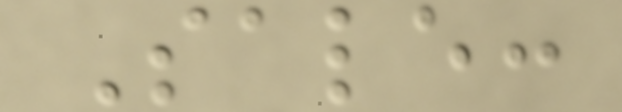Sale:
